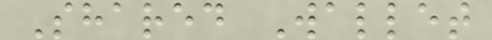Shared Wallet
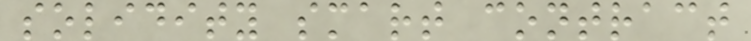solidity smart contract
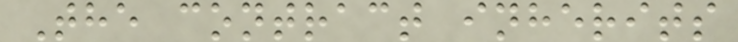The contract inherits
